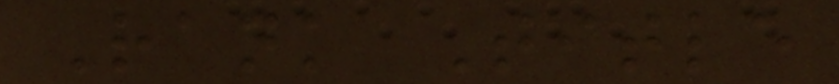Rank Title
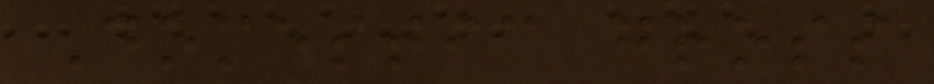Domestic gross
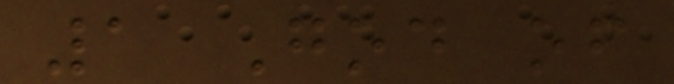1 God of
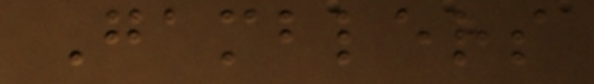Gamblers
